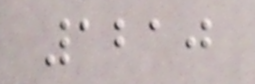1210
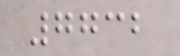7732
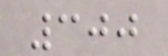300
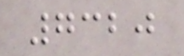7320
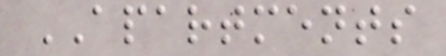APARTMENTS
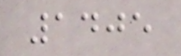1405
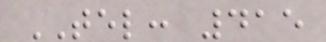TEL: 415
